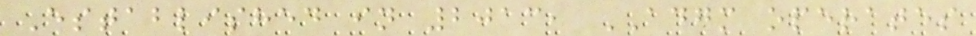Established in 2013, ADGM operates
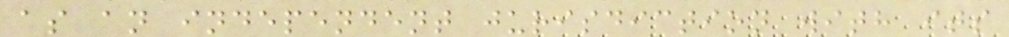as an independent jurisdiction with its
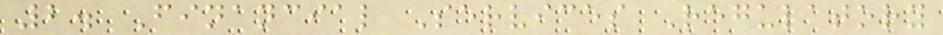2. Financial Services Regulatory
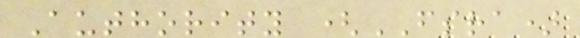Authority (FSRA)
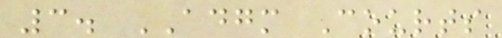3. ADGM Courts
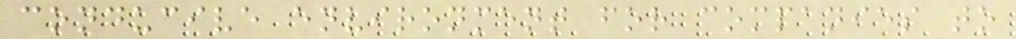conducive environment for companies to
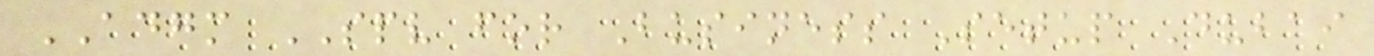ADGM SPV for Business Setup Dubai
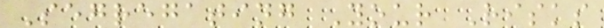Segregating Your Risks
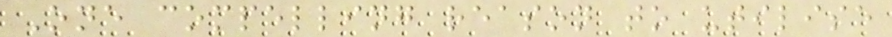One compelling reason to utilise
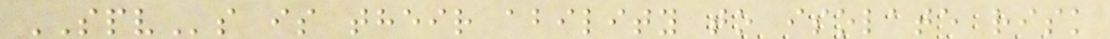SPVs is their ability to isolate risk
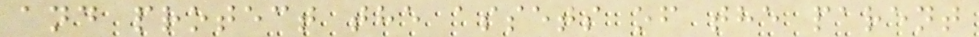and protect the assets of the parent
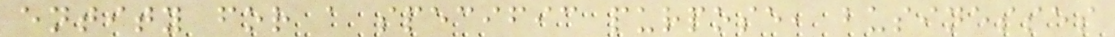entity for a specific purpose, businesses
